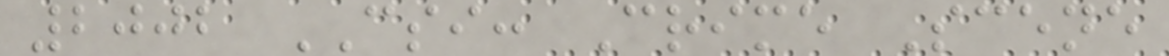2002 CSI: Crime Scene
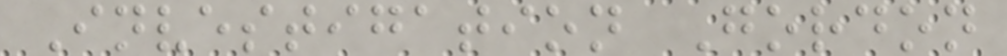Investigation Gordon
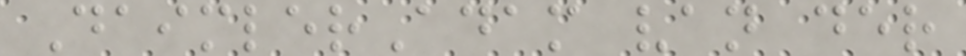DaimlerAdam van der
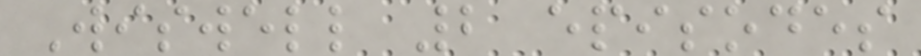Wiswell 2 episodes
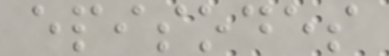episodes
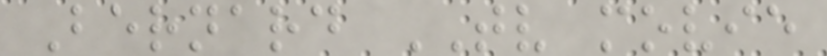Bernard TV movie
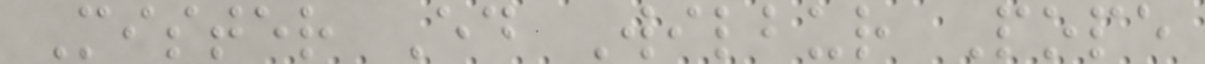Mister Ed Wilbur Pope
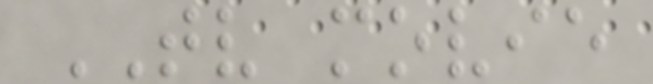TV movie
